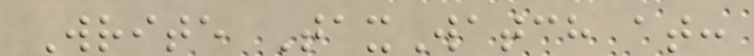Write TaxWatch at:
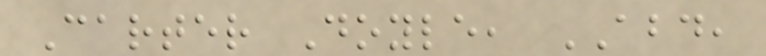Carter Doyle, ABD,
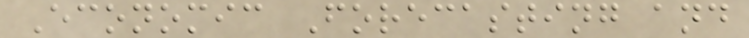Economic Forecasting and
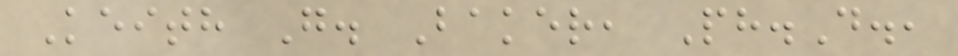Keith G. Baker, Ph.D.,
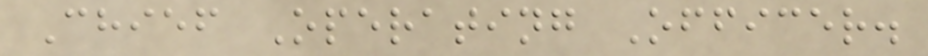Chief Operating Officer.
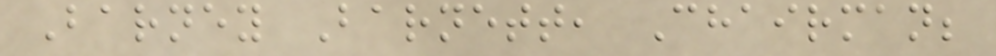Barney Barnett, Chairman;
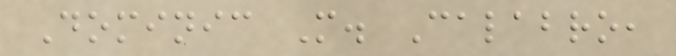Dominic M. Calabro,
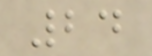24
